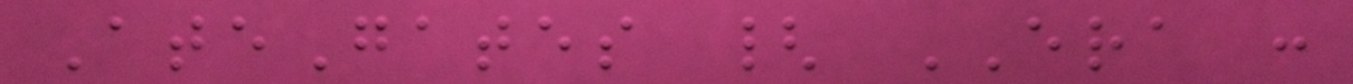AteGates { ERA :
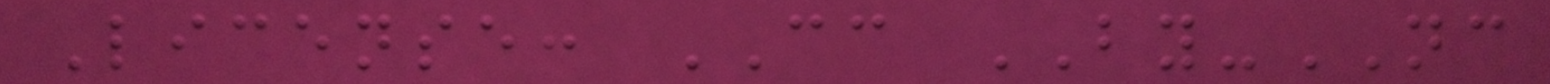License: CC BY-NC
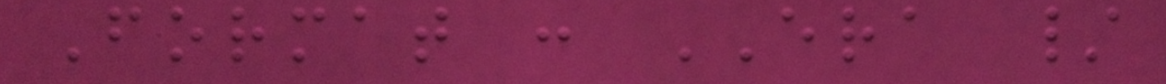Format : ERA /
